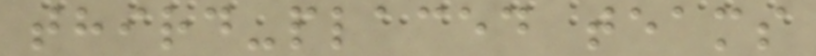third-placed teams
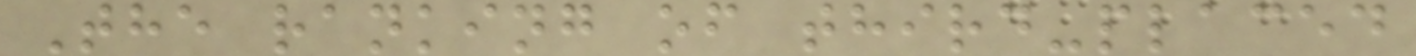The ranking of third-placed
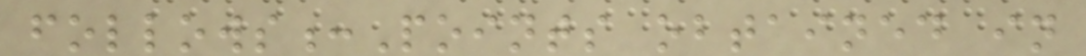follows:Points obtained in
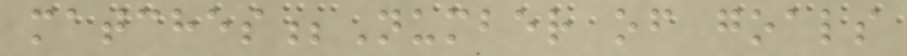matches;Number of goals
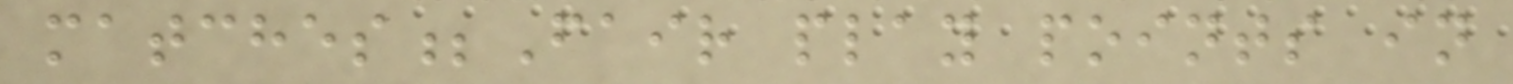matches;Fair play points in
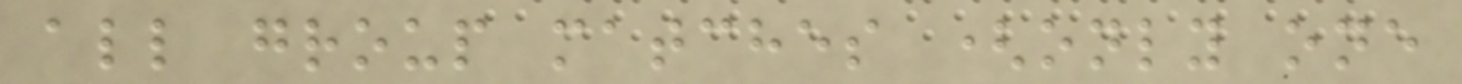all group matches (only one
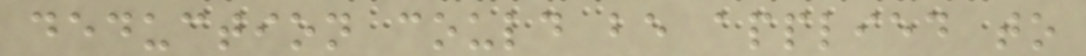deduction could be applied to
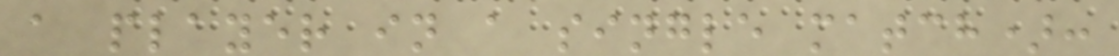a player in a single match):
